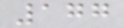177
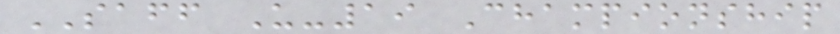SAFF U-19 Championship
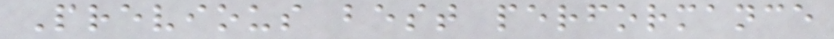Previous best performance
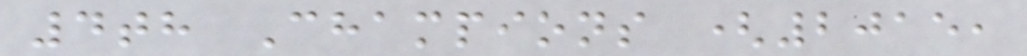4th Champions (2015,
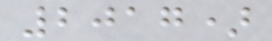2017)
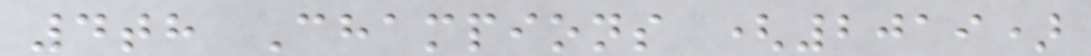4th Champions (2019)
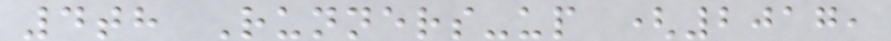4th Runners-up (2017,
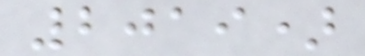2019)
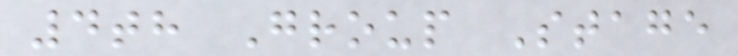4th Group Stage
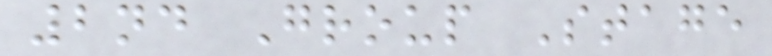2nd Group Stage
